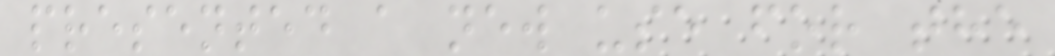presented a new use for the
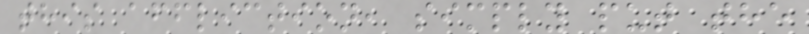this affliction, simply put the
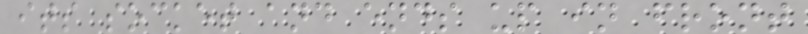its socket and ends up in front
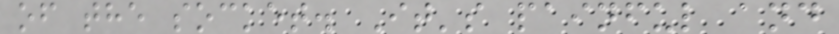of the socket. It's painful and
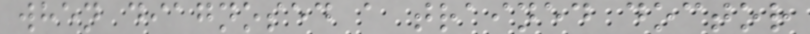when diagnosed a trained doctor
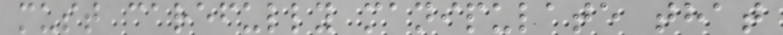must carefully manipulate that
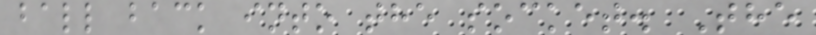ball back into the socket. The
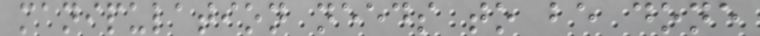manipulation needs to be done
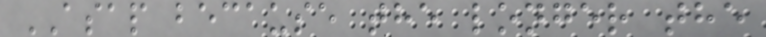ASAP because the longer the
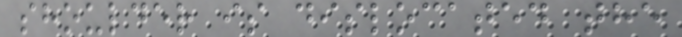shoulder is dislocated the
